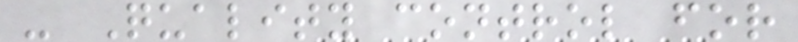- Quality control for
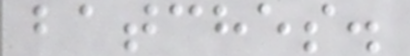batches.
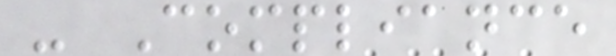- Compliance
